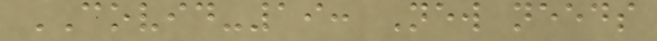COVID-19: New needs
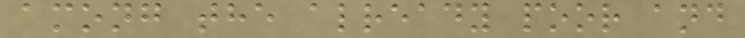among the already poor and
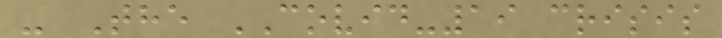- The COVID-19 crisis
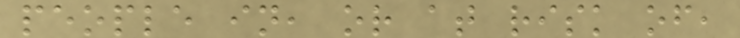people in, or at risk of,
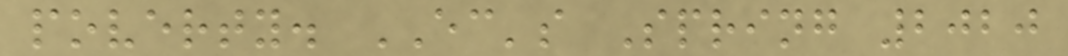poverty. EC's Spring 2020
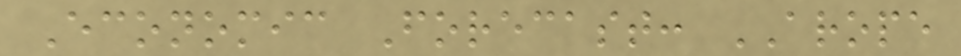Economic Forecast: AROPE
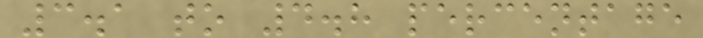3.1 to 4.8 percentage
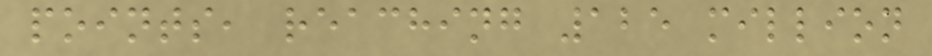points, reaching 125 million
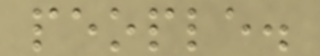people.
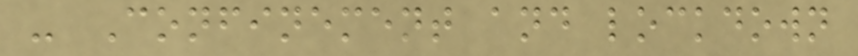- Confinement and lockdown
